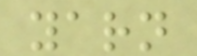yarn
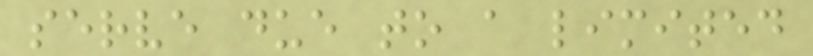serve due to a limited
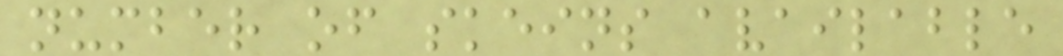number of skeins available
